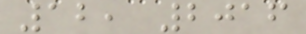12, 2016
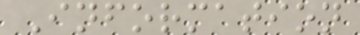Information
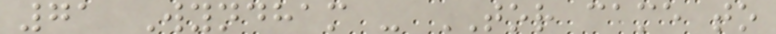71 Wyndham - TOR came to
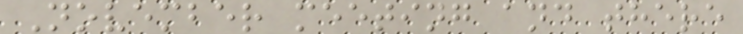November meeting and there
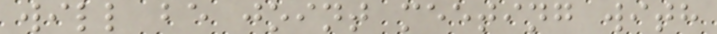will be joint meeting with
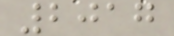2017
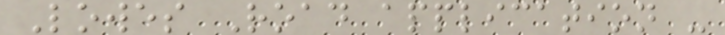Lowes Road application -
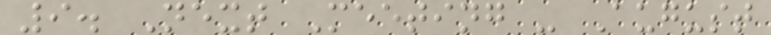9. Next Meeting - August
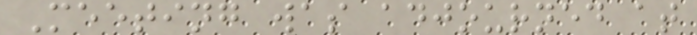Meeting was adjourned at
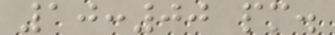10:00 pm.
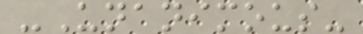-Unanimous-
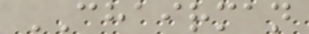CHAIRMAN
